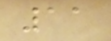11
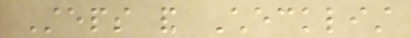Steps and Checklist
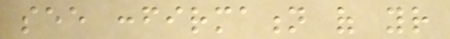see confirmation of your
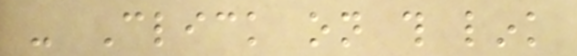- Click on this link
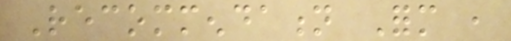Recommendation Form ,
